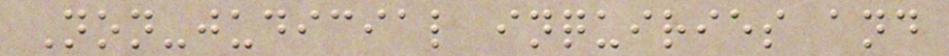Non-judicial inquiries and
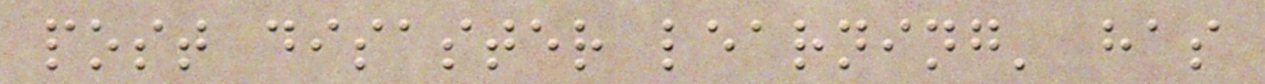post disaster learning' has
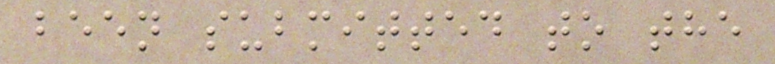been submitted to the
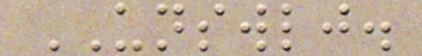UNSWLJ.
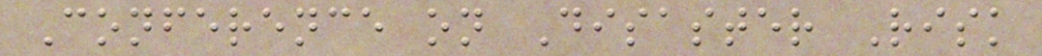Conference on Disaster Risk
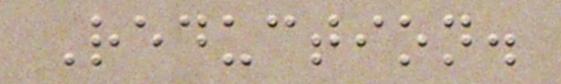Reduction.
